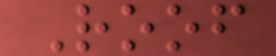Roof
